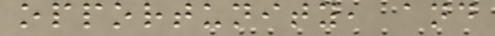opportunity, and
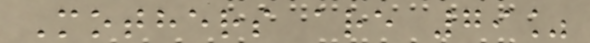Mothers are 79%
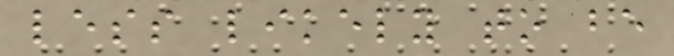less likely to be
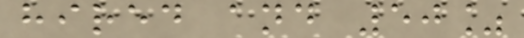hired and 50%
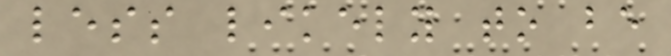less likely to be
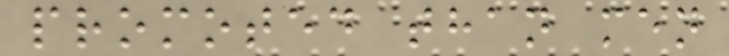promoted than men
